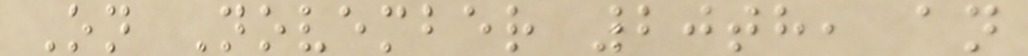On November 20th, an
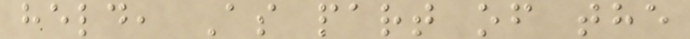held, As part of the
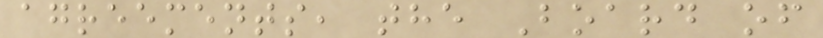agreements, the Board of
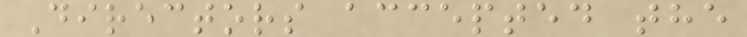Directors accepted the
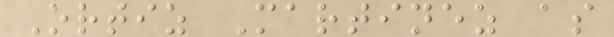Ortiz Martinez as
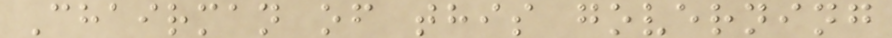Chairman of this governing
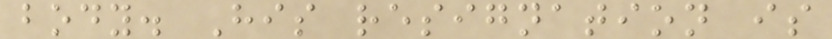body. His resignation is
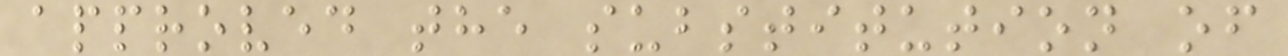approved the substitution of
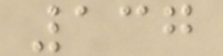137
